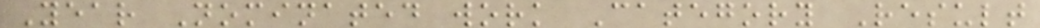Year Nominated work Category Result
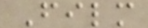Film
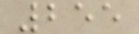255
